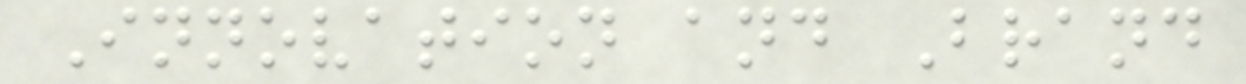Innovation and Brand
